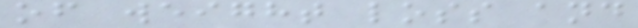of weight loss and
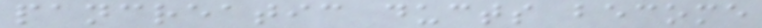pancreatic ducts become
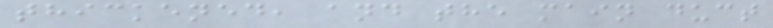thickened, and the main duct
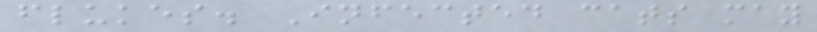flukes. Infected cats may
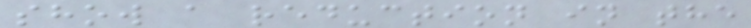show a reduction in the
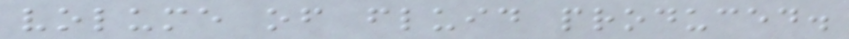volume of fluid produced.
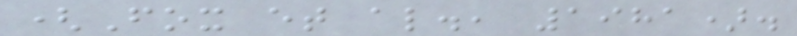(Fox et al., 1981).
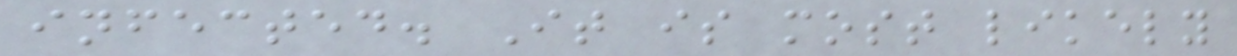infected. It is most likely
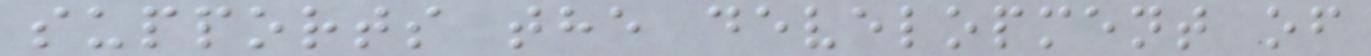supports the development of
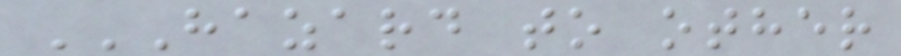HAZARD TO OTHER
